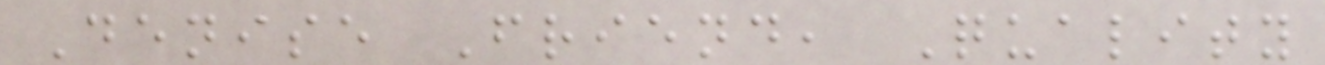Denise Friend, Quality
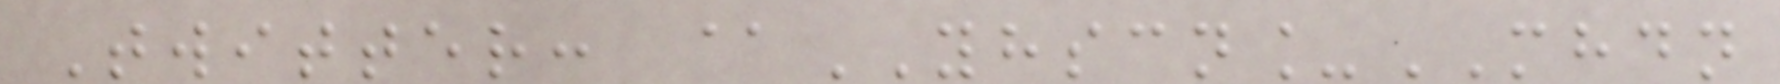Twitter: @YHSCN_MHDN
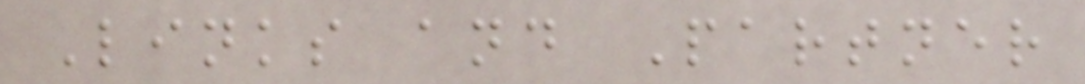Links and Partner
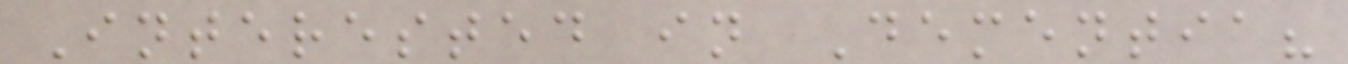Interested in Dementia?
